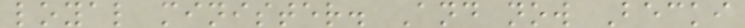loyal minister. And now Becki
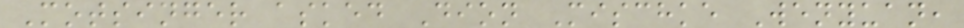Motsinger asked Dion Mischke Wenyuan,
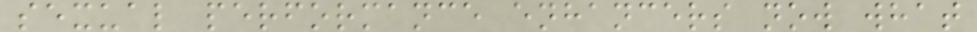sexual performance enhancers now what
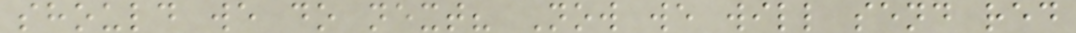should we do next? Now we will send red
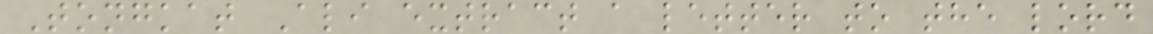Tongkat Ali extract a letter to the lord
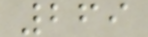269
